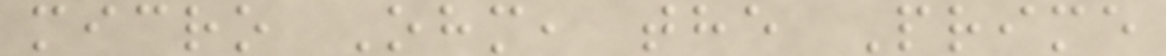micro Ohm, the Prime
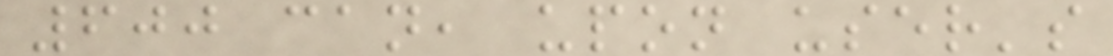600 can, upon user's
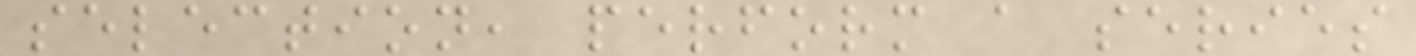selection, perform a series
